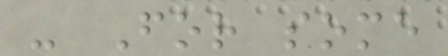- For some
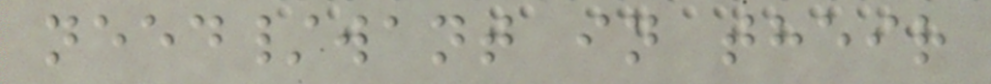need/want in their
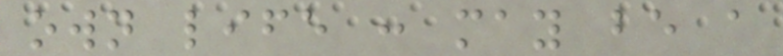own life : may be a
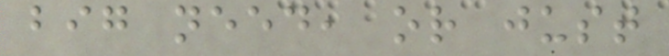big need, or just
